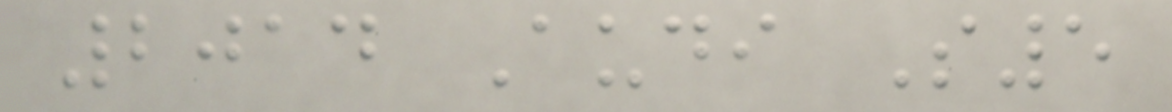2014 Audi S5
